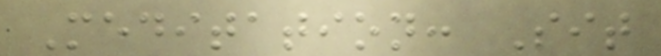Meditation: Sit
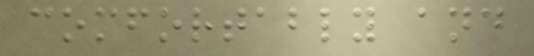comfortably and
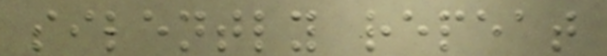silently repeat
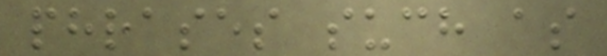phrases such as
